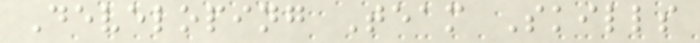Developing Team Skills
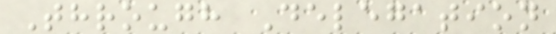Through Delegation
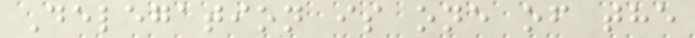Delegation is one of the
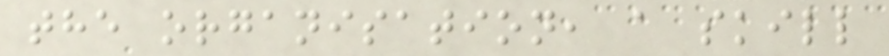the organisation, a skill
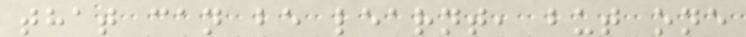that can be learnt, but one
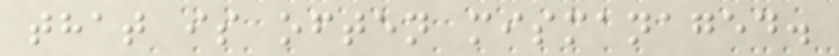that is often mismanaged.
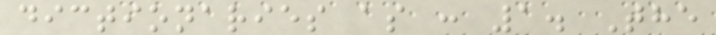dictionaries as : 1. The
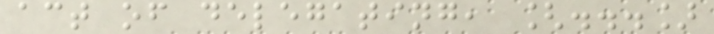act of delegating, [...]
